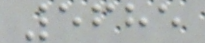5685
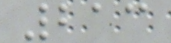213
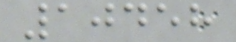10458
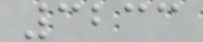3233
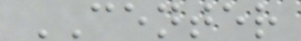CENTER
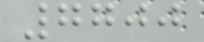7700
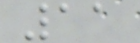11
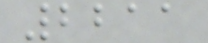2211
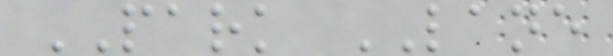PARK LANE
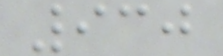930
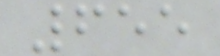655
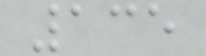135
